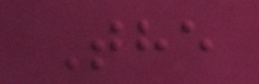The
